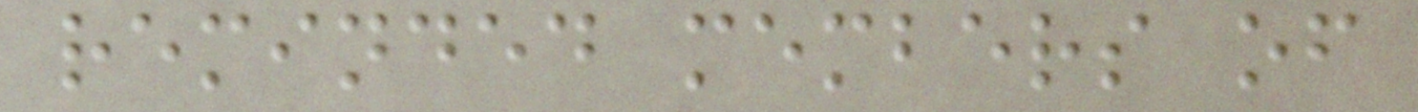reminded members of
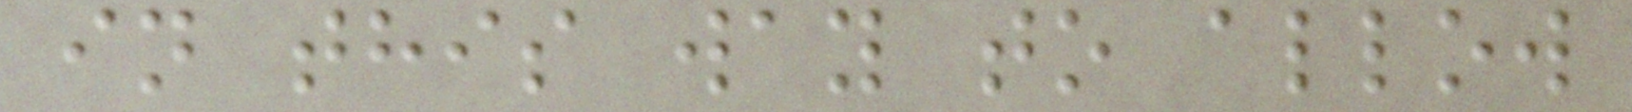in this way to allow
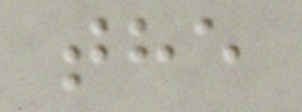the
